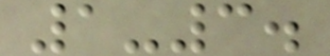1-3.
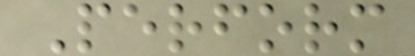Perform
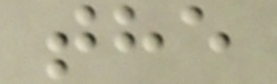the
